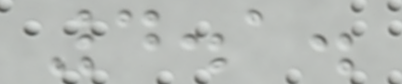4.1.
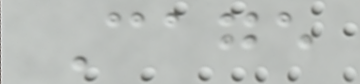Cage
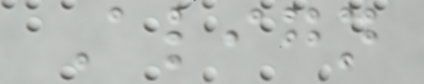Align
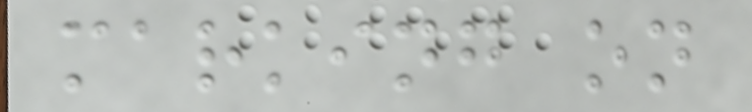marking on
